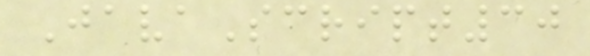JavaScript30
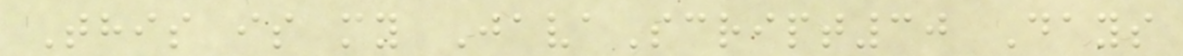This is my JavaScript30 Days
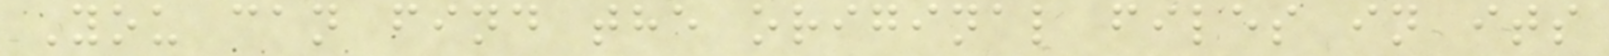You can find the original files in its
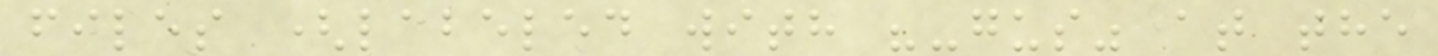files (labeled with "-gus" at the
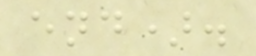end).
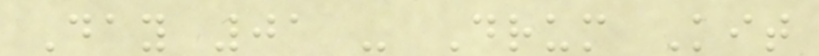Day 01 - Drum Kit
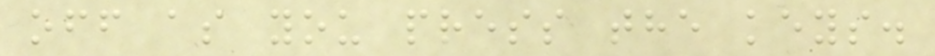off as you press the keys.
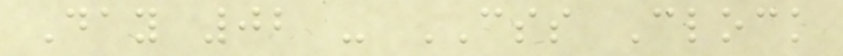Day 02 - CSS Clock
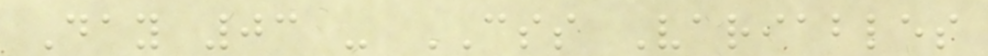Day 03 - CSS Variables
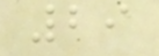29
